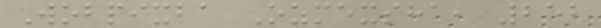Wobpixba Ozmexsha, 252
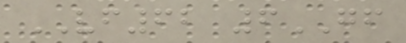VF62 6GF
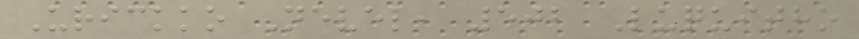Urickko Nevel, 502 Luquitho
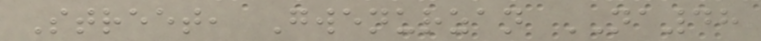Street, Gwenurzan NA48
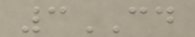3CD
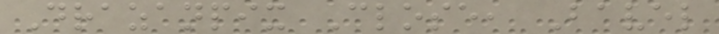Drazanpix Close, Bavel
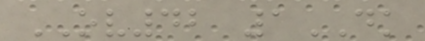OV42 1DK
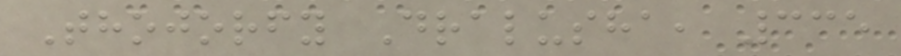Thojorfy Dralusha, 335
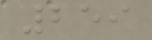259
